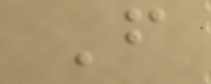F
